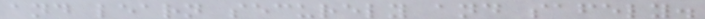and learn securely and safely.
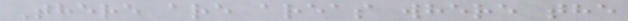There are areas where the
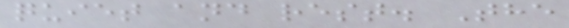quiet and rest. The
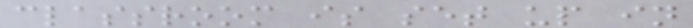classroom is set up in
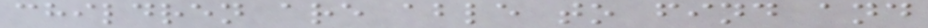children are able to find and
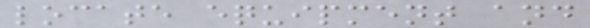locate equipment and
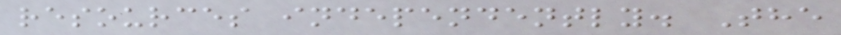resources independently. The
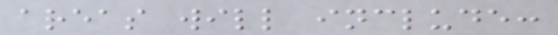areas will include:
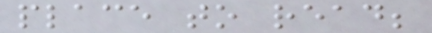place to read;
